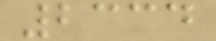2334
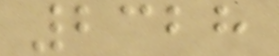2328
